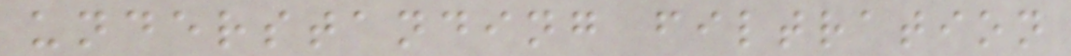understanding filtration
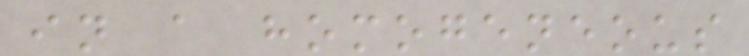in a homogeneous
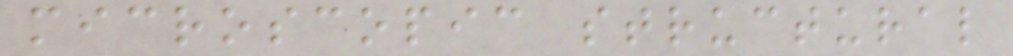microscopic structural
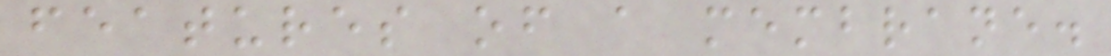features of a membrane.
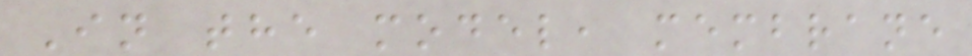In the model, membrane
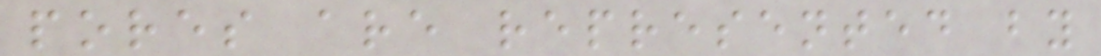pores are represented by
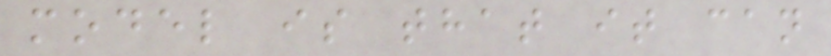model is that it can
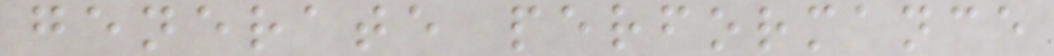generate performance
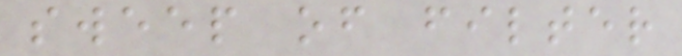sweep of filter
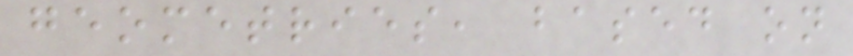geometries, based on
